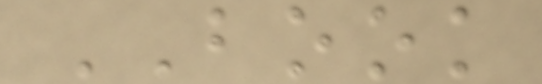BOOK
